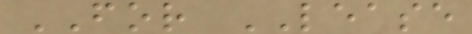FOR LEASE
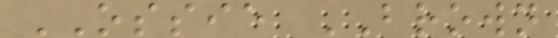OSSIE BROWN
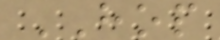HOP
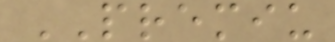PREMIU
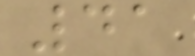41
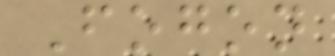Fogon
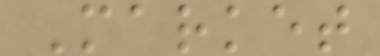Market
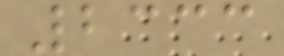2333
